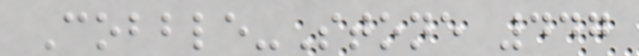Cobble-Stone 447
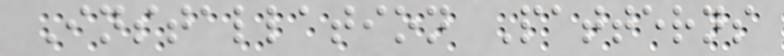Installation Patterns
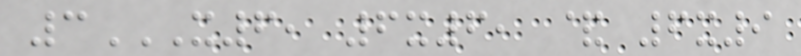3X6, 6X6, & 6X9
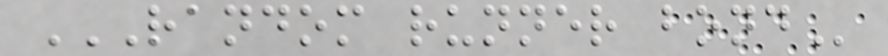RANDOM RUNNER BOND
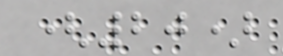(20)
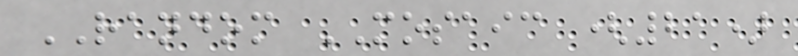RANDOM MOSAIC (21)
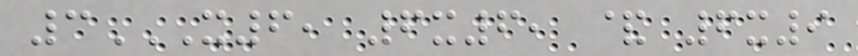3X6, 6X6, & 6X9
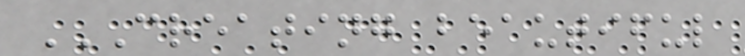CREATING BEAUTIFUL
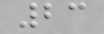23
